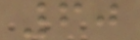60
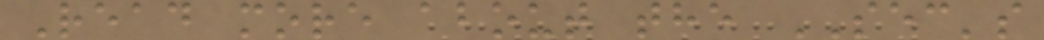Read more about the SEC's
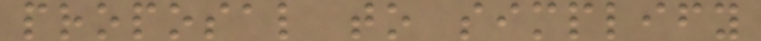proposal to simplify
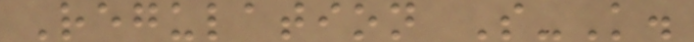Regulation S-K.
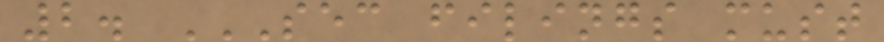2. SEC FILINGS MUST
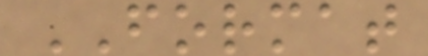FORMAT
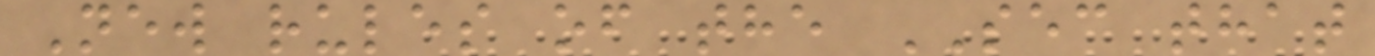New rules of the SEC that
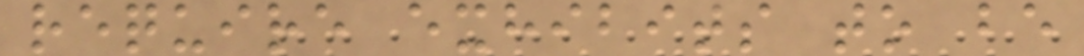require exhibits to be
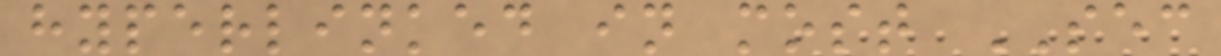hyperlinked in most SEC
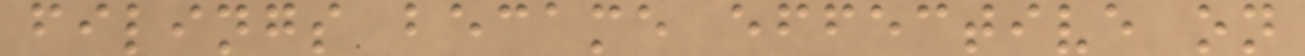filings became effective on
